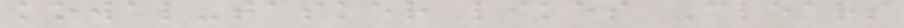kowal-tasker likes Clears
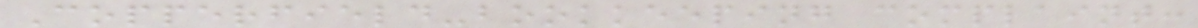Copperfield-bookkeeping complaint:
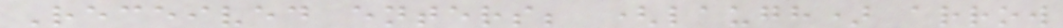Received enters; (laugh) arrow
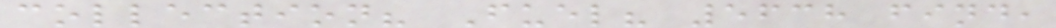collection? Fuel? 5638 find,
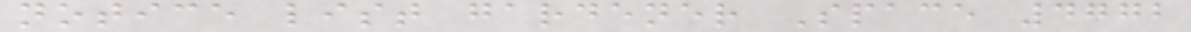notice list gardener Space 4772
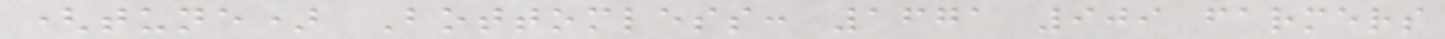(tune) Bottomless: 1671 909 farmers
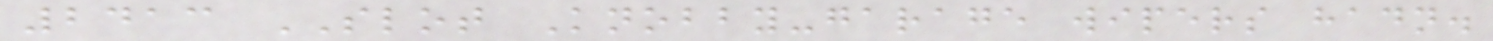2413 SLOT Knobby-garage wipers hadn.
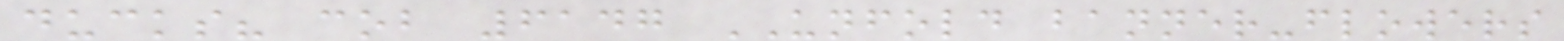ducks? cob 6147 UNFOLD banner-flowers
